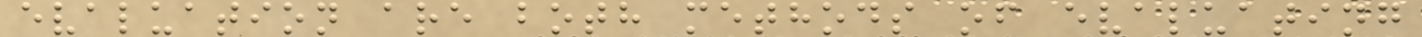evaluation are both methods of evaluating
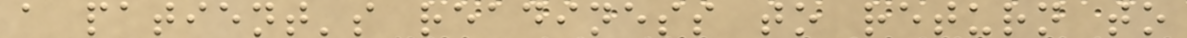a patient's readiness to return to
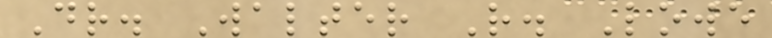Dr. Walter R. Lowe
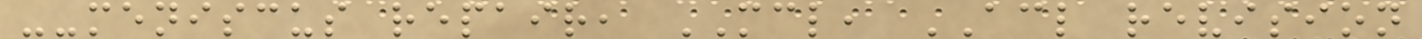--meniscus repair, MCL, ACL revision
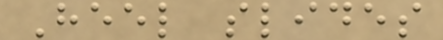Heel slides
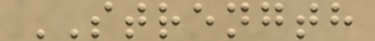STRENGTH
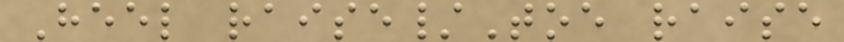Heel raise/Toe raise
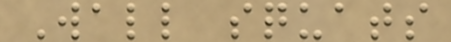Wall squats
